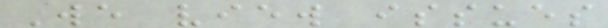We view issues
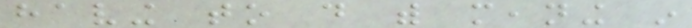having to do with meaning in
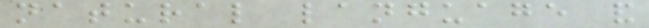natural language and
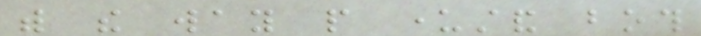with the way people understand both
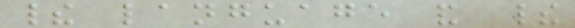their language and their
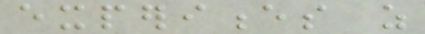experiences as
